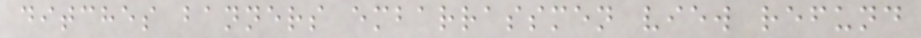ditches banners embarrassmen view refund
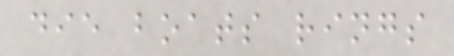die boats rings
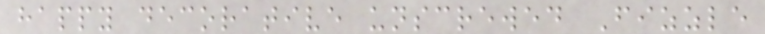happy decorative unscrewed Fizzle
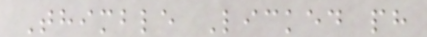Thimble Licked ph
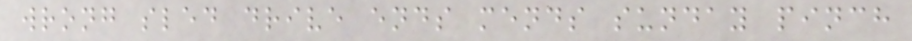wrong sled drive ends mends sunday pinch
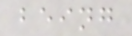being
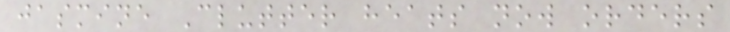jasmine Clutter heats now orders
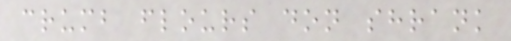crumb flours don shrank
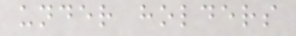under holders
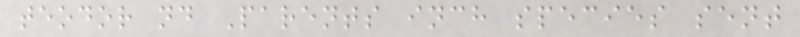teodor nd Parents inch species sent
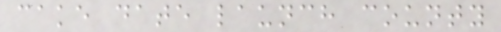cake date launch county
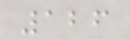126
